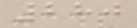280
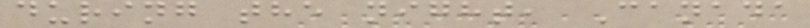during the night, Canada
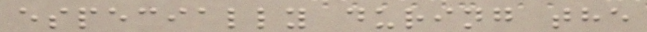especially during the
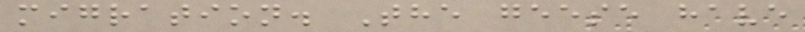migration. The geese have
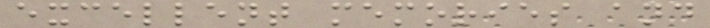excellent memories and
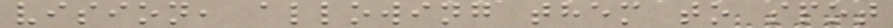vision, allowing them to spot
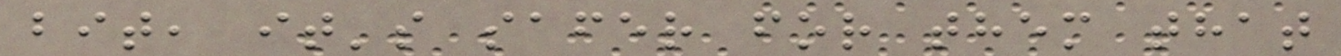bit, it's safer for them that
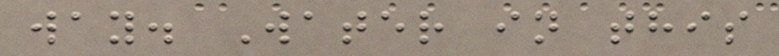way. Water in this
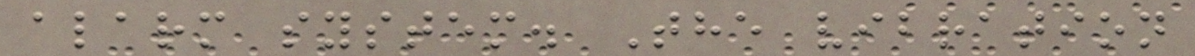alarm system. The vibration
